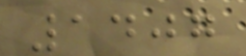1407
